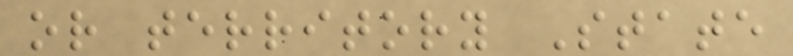or territory State
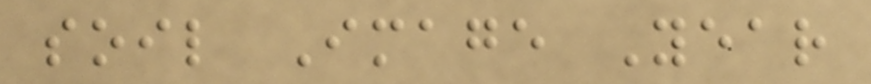soil Image Year
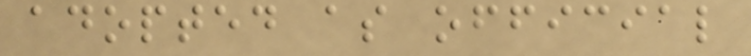adopted as official
